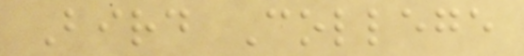Bird College
